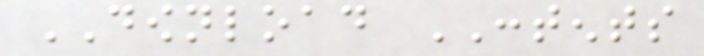DOWNLOAD CONTENTS
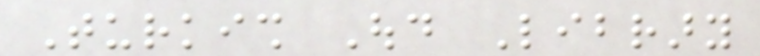Turkish Oud Library
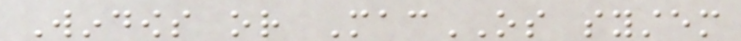Windows or MacOS system
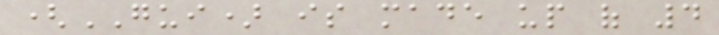(GUI) is made up of 4
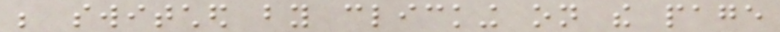be switched by clicking on the page
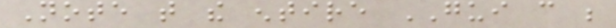Note that the entire GUI can be
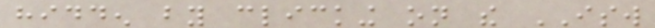hidden by clicking on the ISW
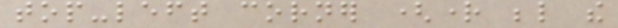top-left corner (right below the
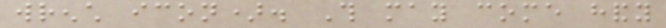wrench icon). This may come handy
